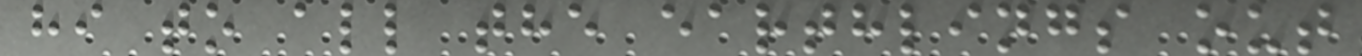hi to all the earthlings out
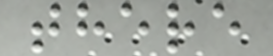there
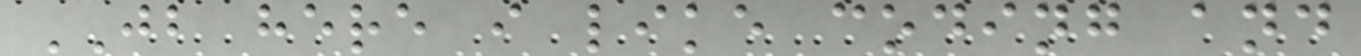JB here i like coding and
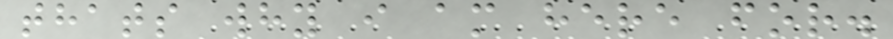thats why i am here for.
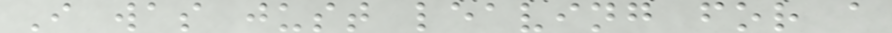I was just leaving for a
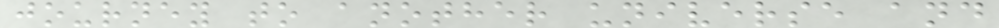journey to another universe and
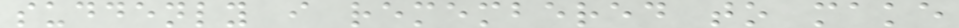suddenly i remembered to make
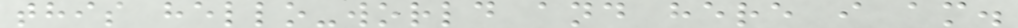this hello-world and here i am.
